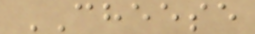CHEESE
